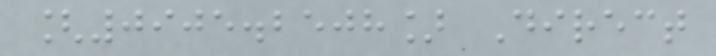[0905.2508] Direct
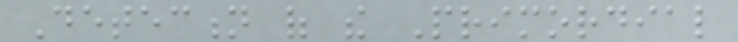Detection of the Primordial
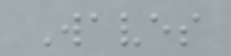Waves
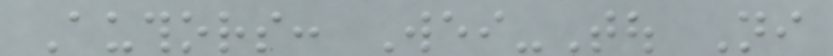Authors: Wei-Tou Ni
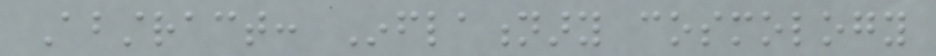Abstract: Inflationary cosmology
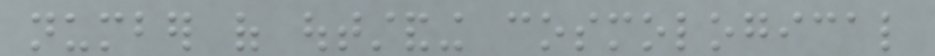number of outstanding cosmological
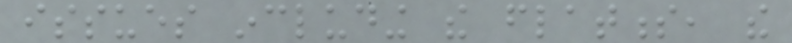issues including the flatness, the
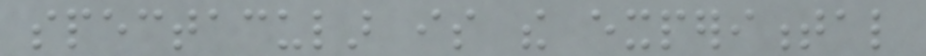spectacular is the experimental
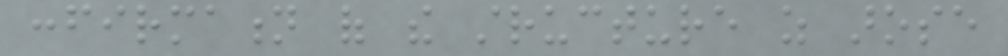confirmation of the structure as arose
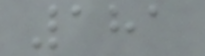181
